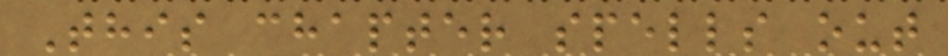This chapter spells out
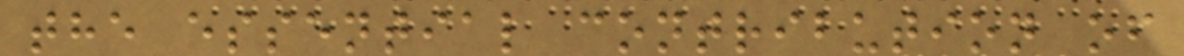the essential contribution of
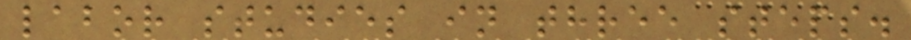labor studies in three steps.
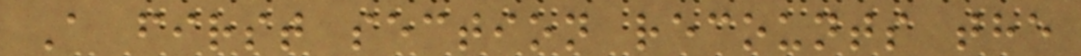A first section recounts the
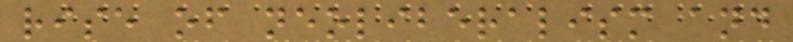rise of neoliberalism and
